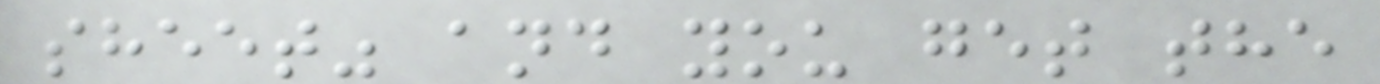sheet" and you get the
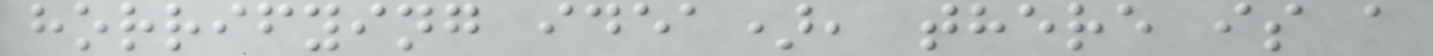horrifying idea), there is a
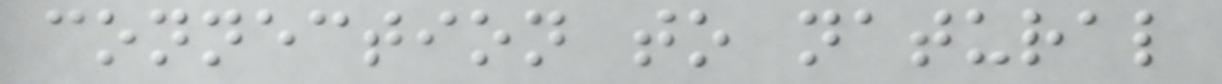connection to natural
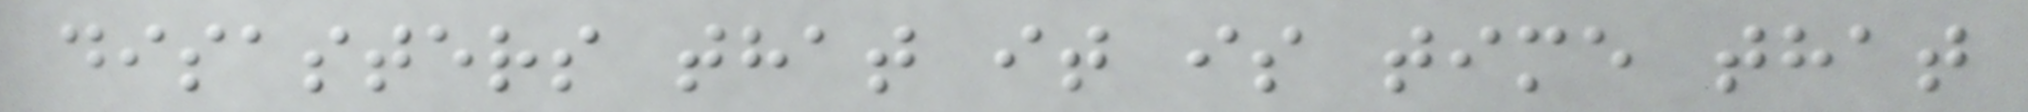disasters that it is time that
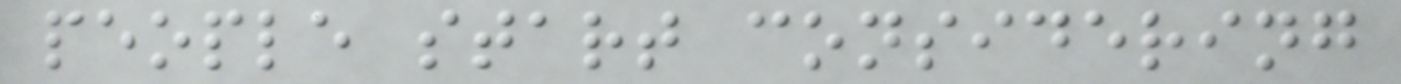people start considering
